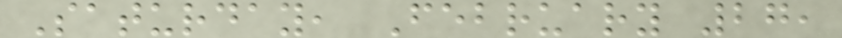Saturday, February 27,
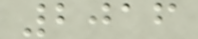2016
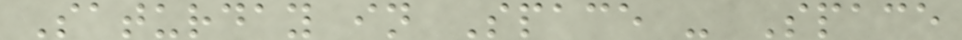Saturday in Space - Space
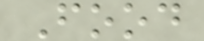Food
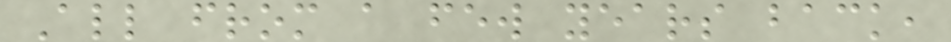All from a few years back,
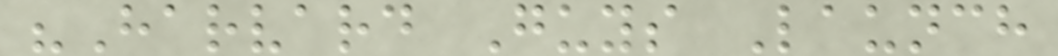"Harvard Guys Launch
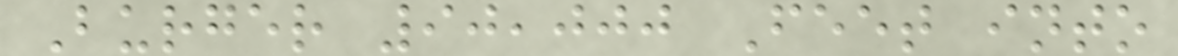Burger 90,000 Feet into
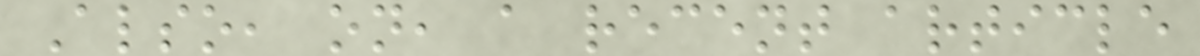Also, on, a recent article
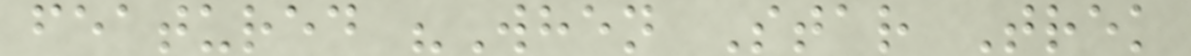featured "When Star Trek
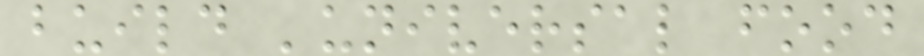build 'universal food
